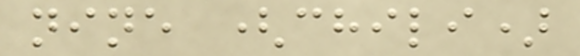nine (chili)
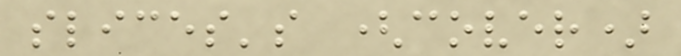slices's (cover)
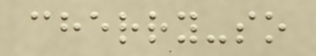cherry-so
